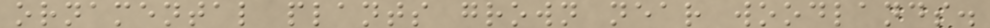ornamental plants grown near woodlands.
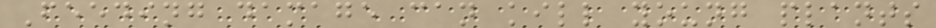Feeding damage can kill young plants
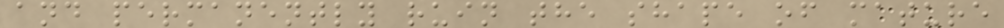and permanently ruin the shape of mature
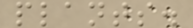plants.
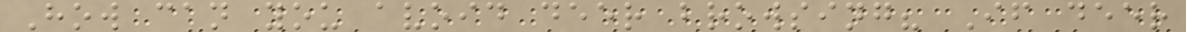How can you avoid deer browsing? If deer
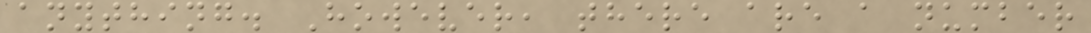anything. However, there are a number
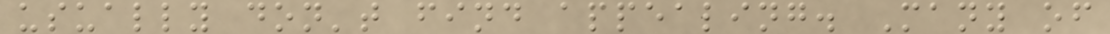usually don't find appealing. Many of
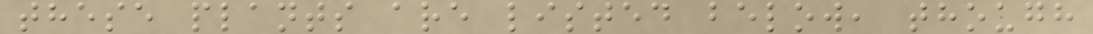these plants are listed below, though
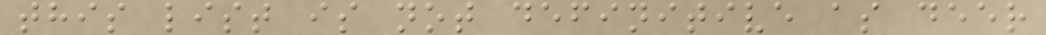this list is not definitive as deer
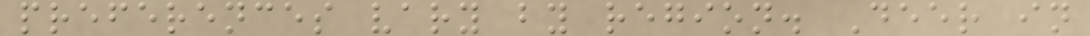preferences vary by region. Deer in
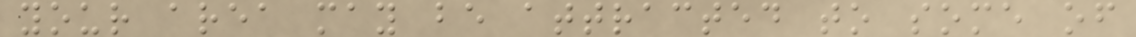your area may be attracted to some of
